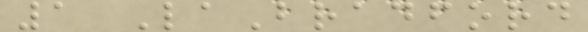1 LaBradford
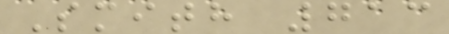Smith 713
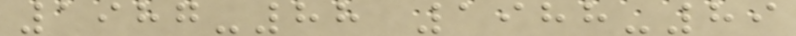1987-88 1988-89
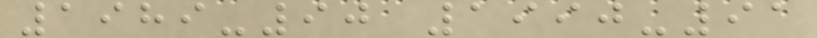1989-90 1990-91
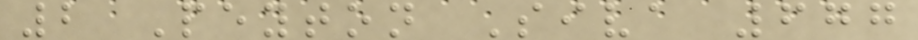2 Peyton Siva 677
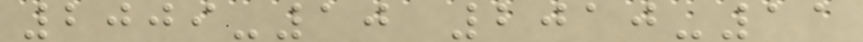2009-10 2010-11
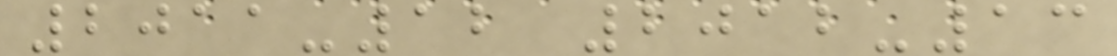2011-12 2012-13
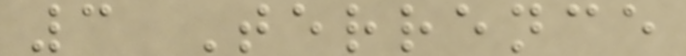3 Terrence
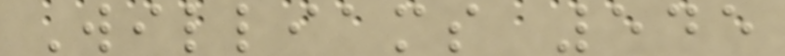Williams 545
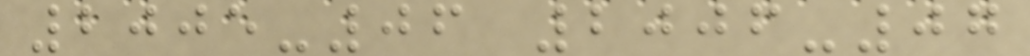2005-06 2006-07
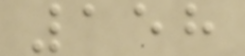158
